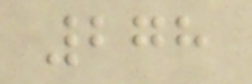278
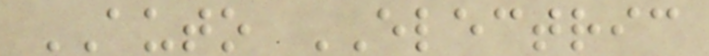AUTO ELECTRIC
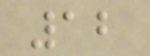12
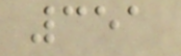351
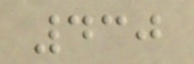430
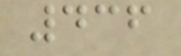436
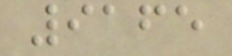9165
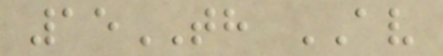15TH AV
